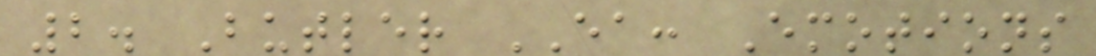2. Butler EA: Emotions
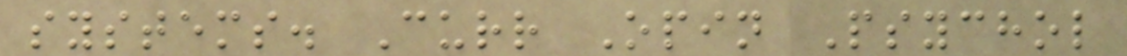systems. Curr Opin Psychol
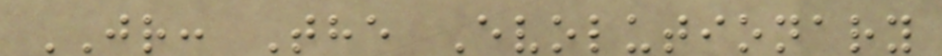JR: The Evolutionary
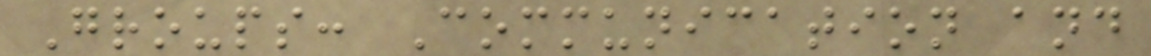Groups: Communication and
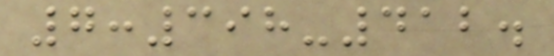7:398-412.
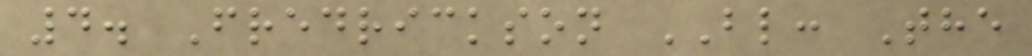4. Fredrickson BL: The
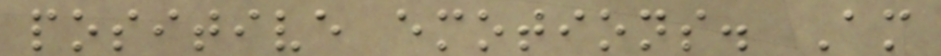positive emotions. Am
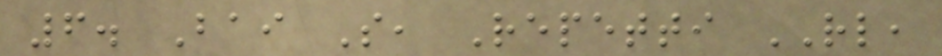6. Bai S, Repetti RL,
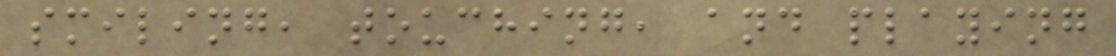smiling, touching, and playing
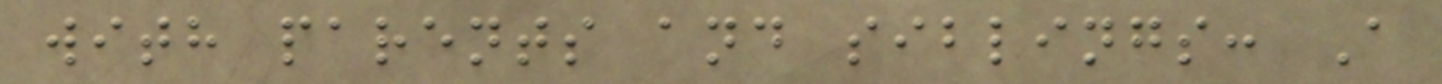with parents and siblings: A
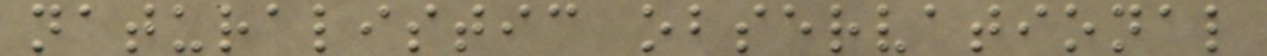naturalistic observational
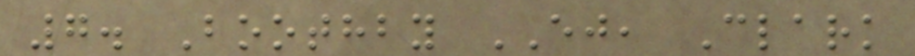7. Boothby EJ, Clark
